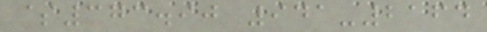$373.90 941-2164
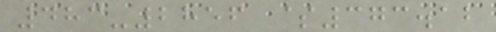483-2856 $373.12
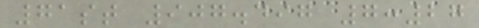71st 907.497 7:27
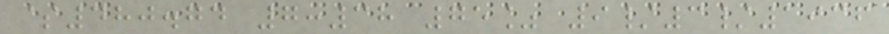$480.74 7:38 75% 9/3/1936
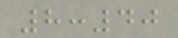8:40
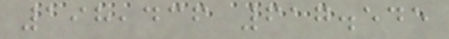198,436 617.545
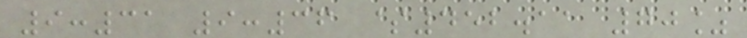9:31 9:36 $452.11 70%
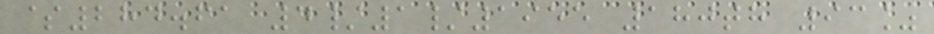$284.61 4/1/1955 180th 93%
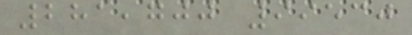281,700 99530
